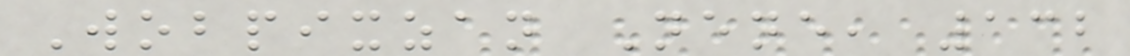Wobpixzan Nene, 132
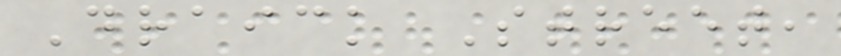Draick Street,
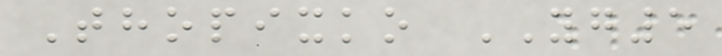Thopixko YG5
